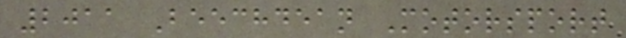2011 Beechdean Motorsport
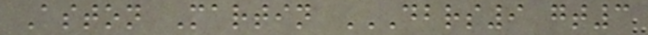Aston Martin DBRS9 GT3
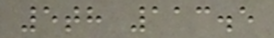5th 113.5
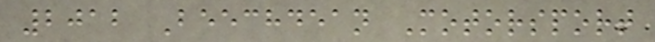2012 Beechdean Motorsport
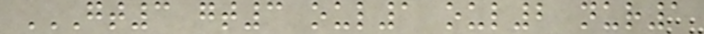GT3 GT3 OUL1 OUL2 NUR1
